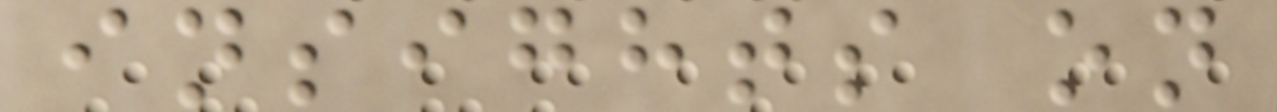insights on
